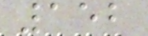152
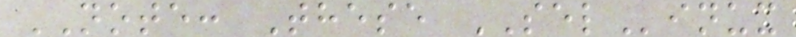NOTE: These SELinux
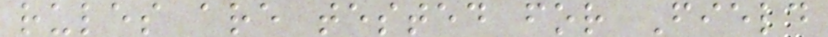rules are tested for Field
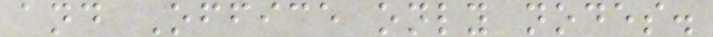and Office only nodes.
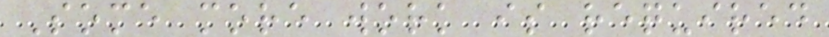Some more work is required
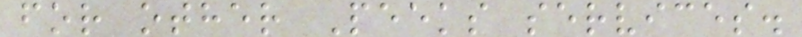for other Peeks services.
